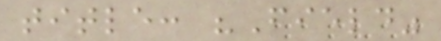title: "Field"
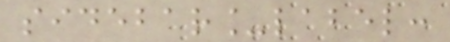sidebar_label:
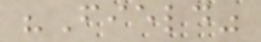"Field"
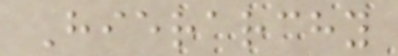Hierarchy
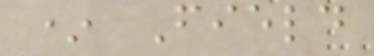* Field
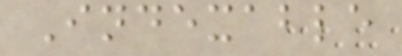Indexable
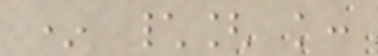* \[ k:
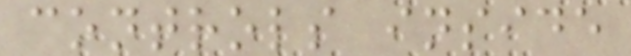controls inside
